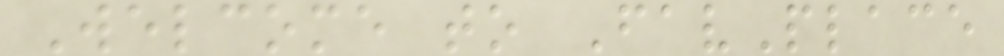Welcome to FavPlace
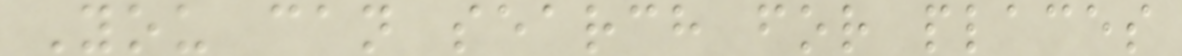You can search for places
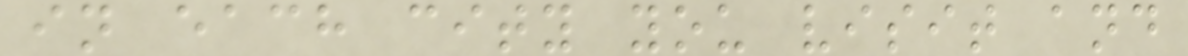in each city you visit and
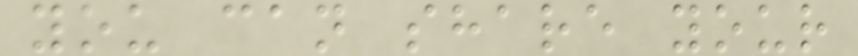you can share your
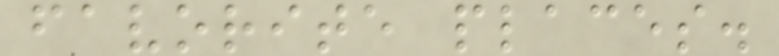favorite places.
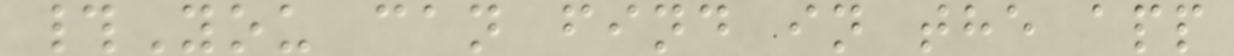#You can find in the app
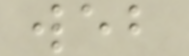web
